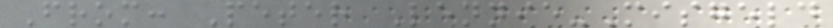From: Peter Lennie-Misgeld
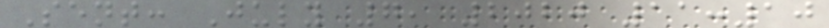Sent: July 7, 2020 11:10
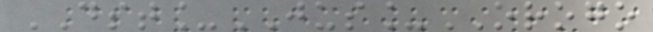DST_JUS_OROGO
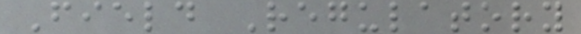Field Regulatory
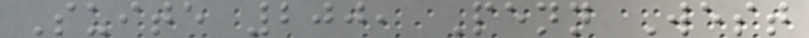Suite 200, Penn West
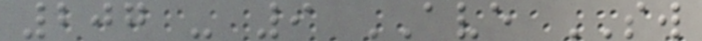207 - 9 AVE SW
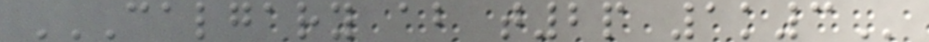CALGARY AB T2P 1K3
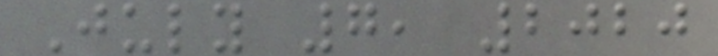July 7, 2020
